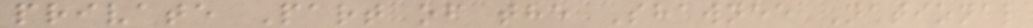private Part of the Shawnee National
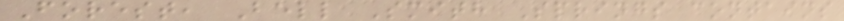Forest, Bell Smith Springs contains
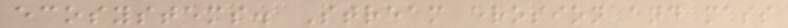ecosystems. Stream erosion and mass
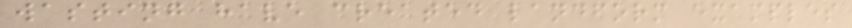wasting have created landform examples
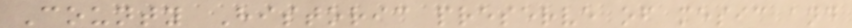County Historic preserve of mesic and
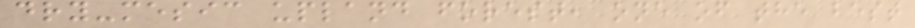dry-mesic upland forest, one of the best
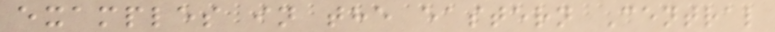examples in the eastern Central
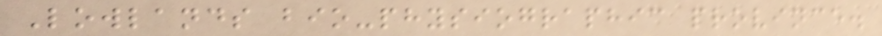Lowlands bio-physiographic province.
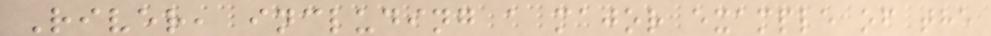River, including a major example of the
